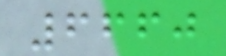6660
